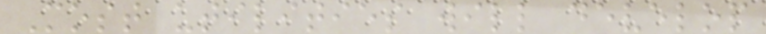Most utilities will develop
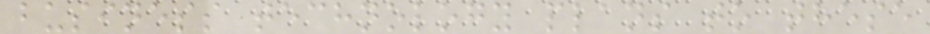business technology plans to these
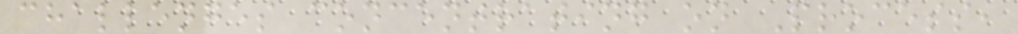challenges concentrating on Process,
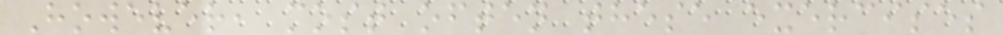However, most often these exercises
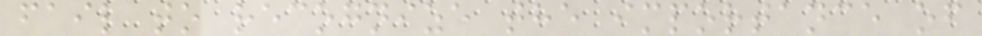fail to recognize the importance of
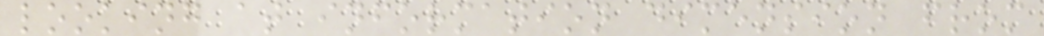looking at information dimension from
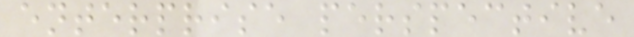enterprise perspective
